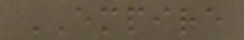EMPIRE
